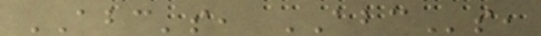ABC's, ABCs,
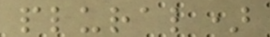plural)
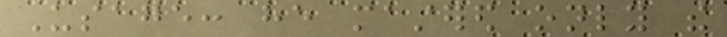Usage: he mastered only the
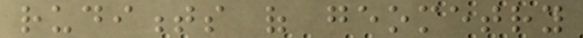rudiments of geometry
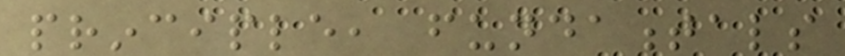principle, fundamentals
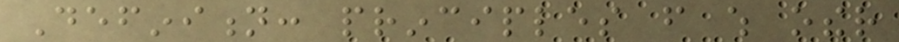Definition: principles from which other
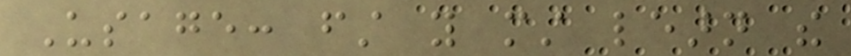Usage: first you must learn the
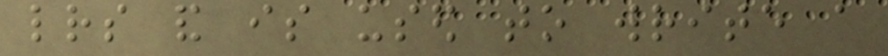letters and is used to write a
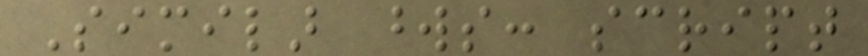Similar words: script
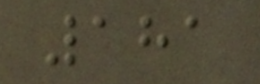181
